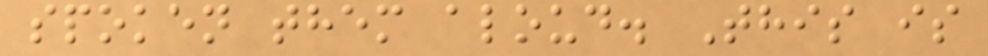spoken them aloud. This is
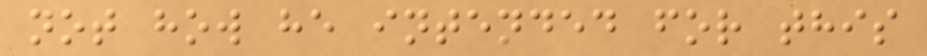not how he intended for this
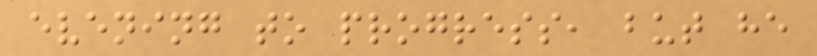evening to progress, but he
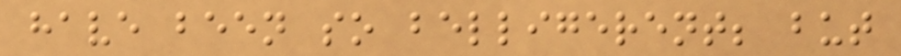have been so belligerent; but
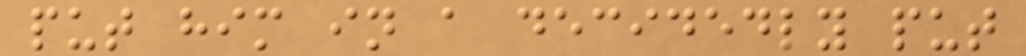put him in a decidedly put
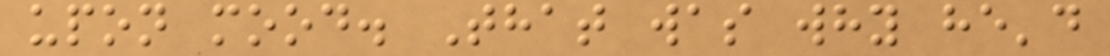upon mood. That was why he'd
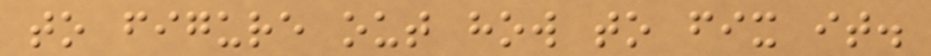to figure out how to fix it.
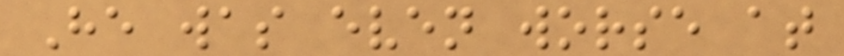He was even worse at
